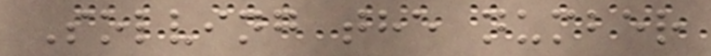Solving the number
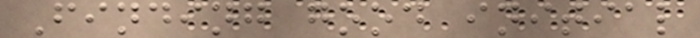Finding good initial
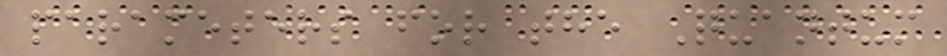parameters for the Quantum
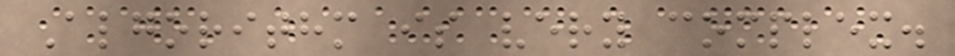Algorithm is very complex.
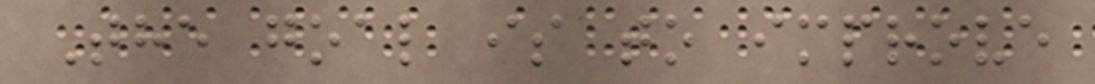The goal is to improve
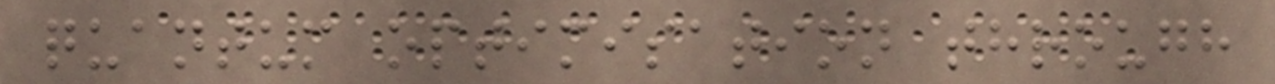quantum optimisation through
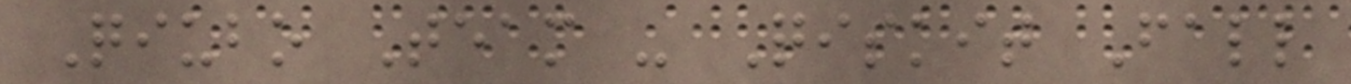Qiubo Team - Qiskit Fall
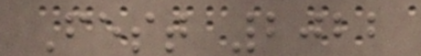Fest 2022
